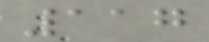117
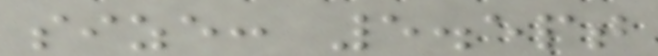size: 5.5pt
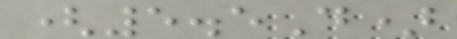(5.5D)
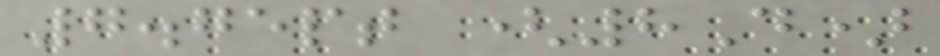7.75pt (8D)
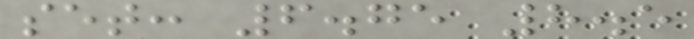set: 6.75 8.5
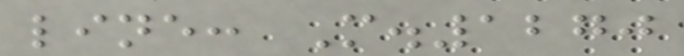line: M.1270
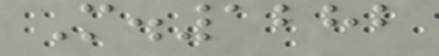M.1282
